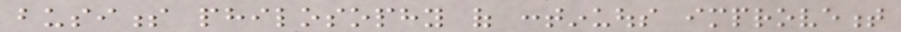business philosophy of continuous improvement
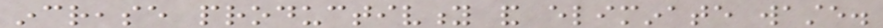increase productivity and eliminate waste.
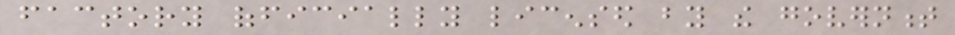factory officially licensed by the government
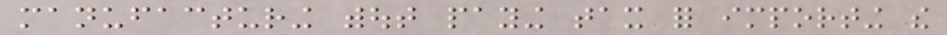manufacturing without paying tax for importing the
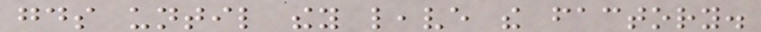goods until they leave the factory.
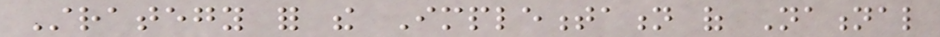Strategy for the Implementation of National
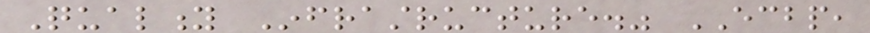Quality Infrastructure." ECBP,
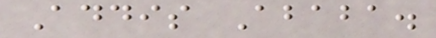Addis Ababa.
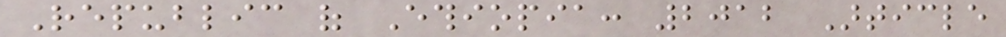Republic of Ethiopia: 2012 Article
